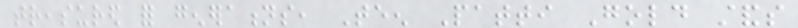treasured for generations, Teen Patti Gold stands
